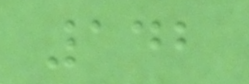142
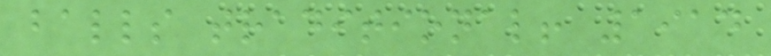balls traditional! 1914
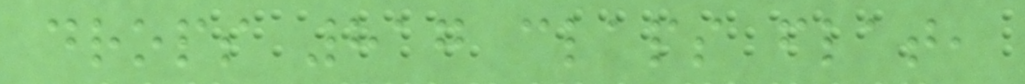drops 817 claps flat,
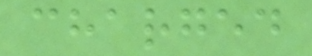charged
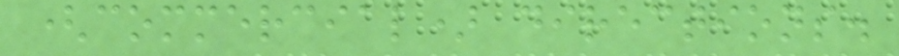(commercial) directions.
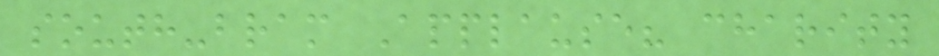south-bram Applause? charity
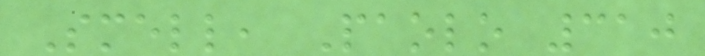Smell, Paolo 310
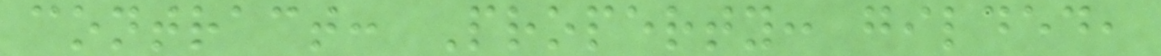contract: Property: gilded,
